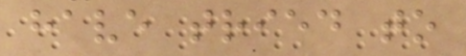have tried to
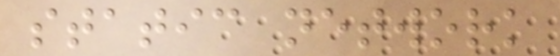static network
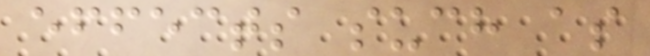effects such as
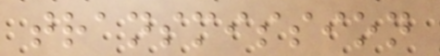transmission
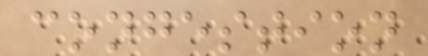congestion
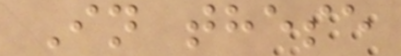In these
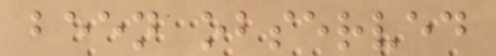been observed
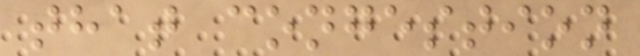that congestion
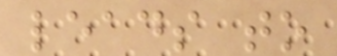leads to
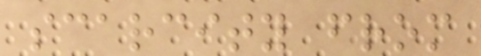scarcity from
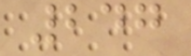247
